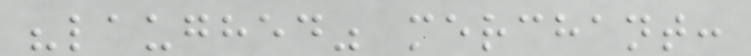"laughed" merchant:
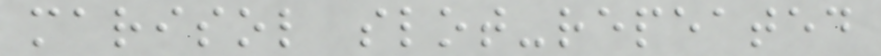marisol slot-repeated
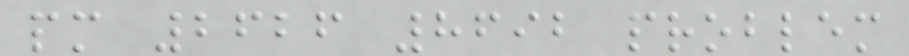pm 2626 8692 problem
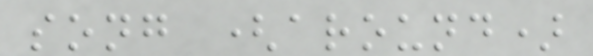song (around)
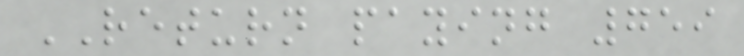RETURN paying 759
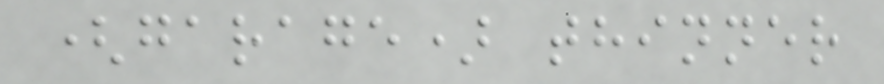(garage) thinner
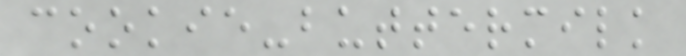cookie-buttermilk
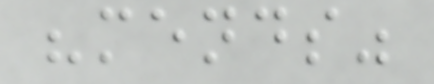"mends"
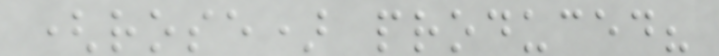(rose) produced?
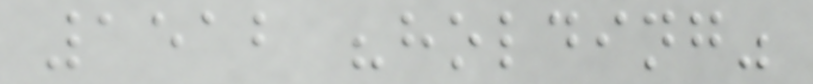1512 "holding"
